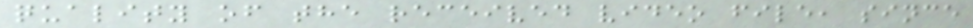quality of the received video file, since
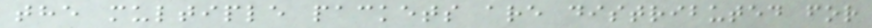the multiple packets are distributed for
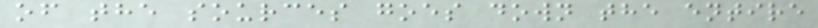of the sources goes down the entire
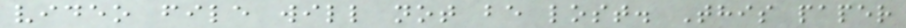video file will not be lost. This paper
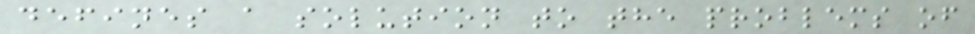defines a solution to the problems of
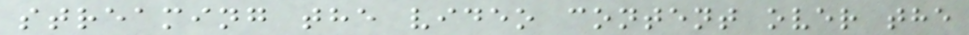streaming the video content over the
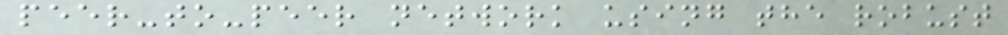peer-to-peer network using the robust
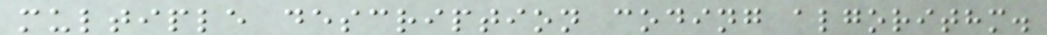multiple description coding algorithm.
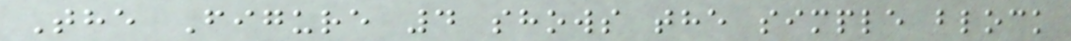The Figure 4 shows the simple block
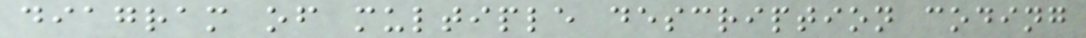diagram of multiple description coding
